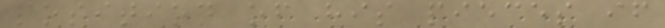position of his pieces if
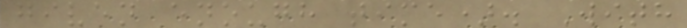given enough time). With
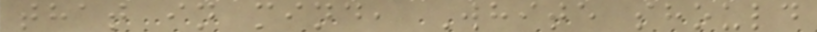that in mind, White should
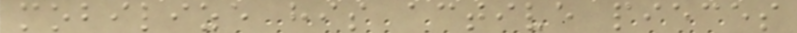mobilize his active pieces
